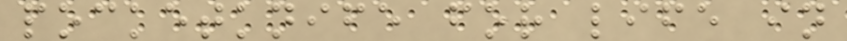pocketknife for life in
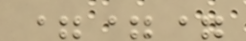===
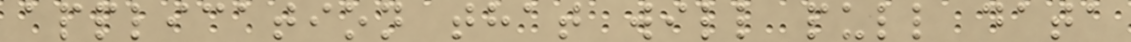application that will pull data
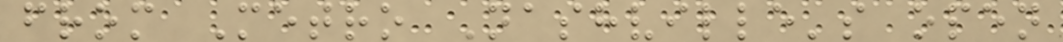from Metro Nashville's open
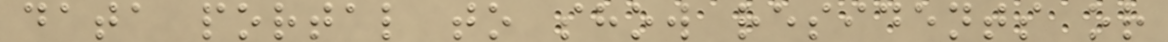data portal to show residents or
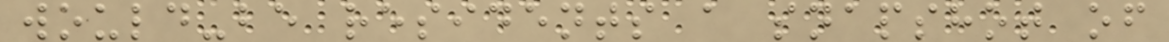would-be residents a snapshot of
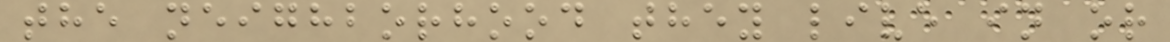the neighborhood they live in or
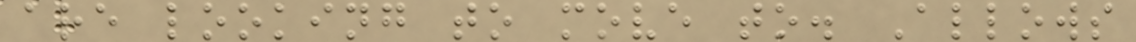are looking to move to. Allows
